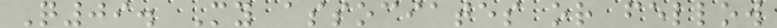Q09. My associates or fellow
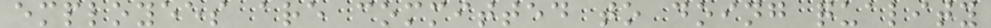employees are committed to doing quality
